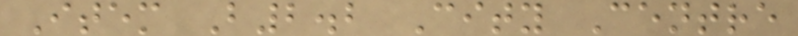Item B2.2 City Centre
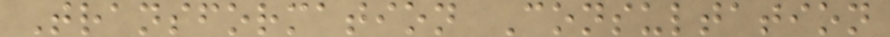Transformation Consultation
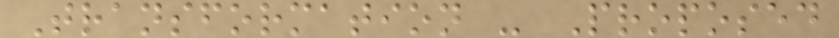Transformation - Proposed
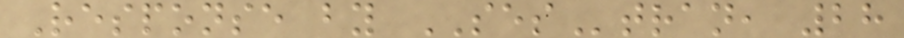Response by SEStran, 28
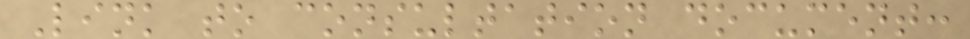Link to consultation document:
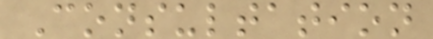Consultation
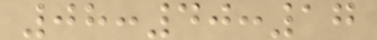08:40:17
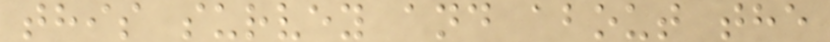this survey and about the
